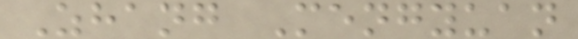Zhang Mengyuan
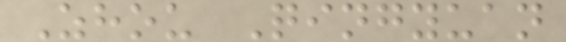Zhou Qingyuan
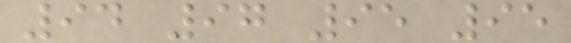94 97 95 95
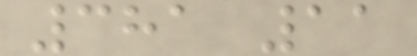381 11
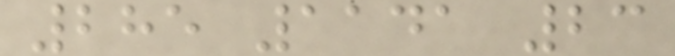285 1141 23
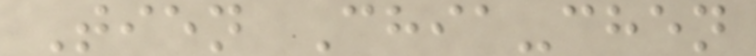Tien Chia-chen
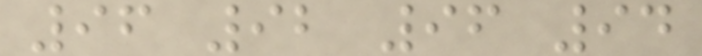96 92 96 94
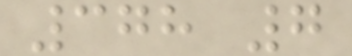378 7
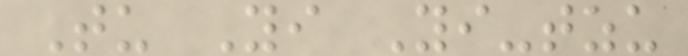Tu Yi Yi-tzu
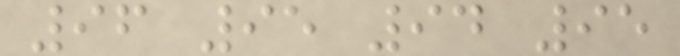96 95 94 95
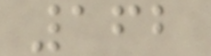162
